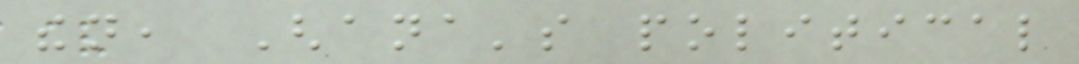then, Ghana's political
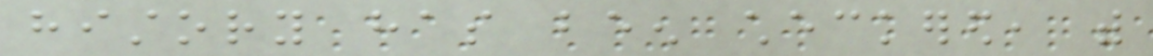history has been checkered, with
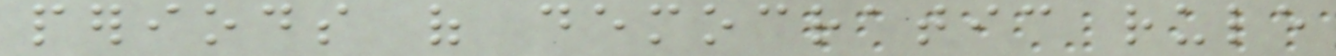periods of democratic rule
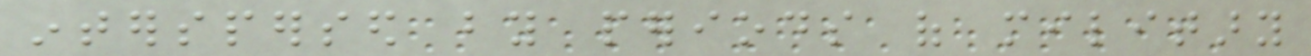interspersed by periods of military
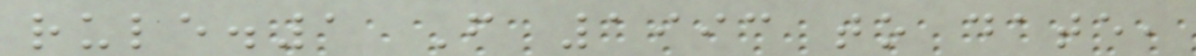rule.1 From 1993 to date,
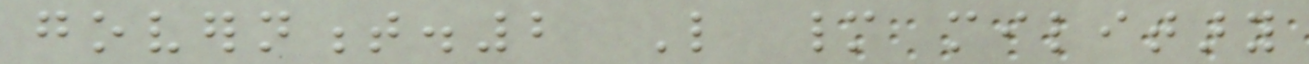government.2 Like many military
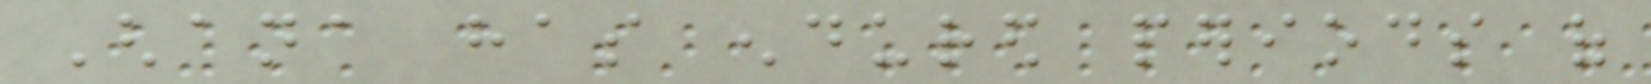Ghana has endured periods of
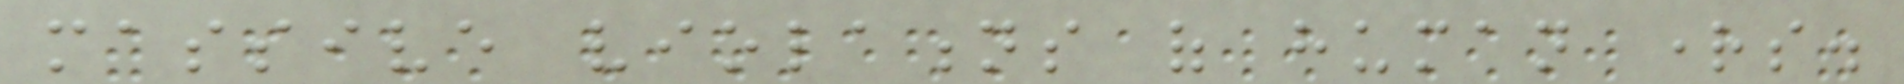massive violations of human rights.
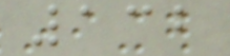132
